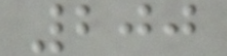200
